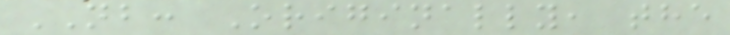NB: Originally, the
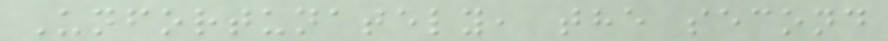Unfortunately, the second
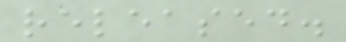released.
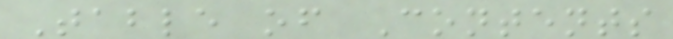Table of Contents
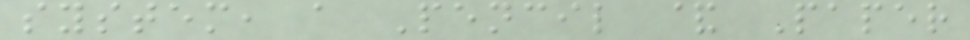system, a Pencil & Paper
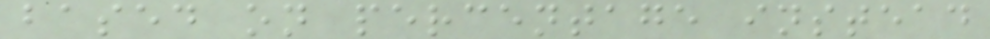based on percentage instead
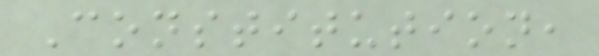Constitution,
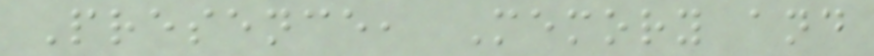Presence, Memory and
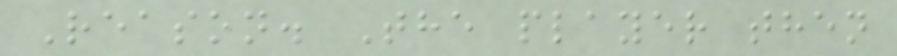Reason. The player then
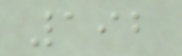192
